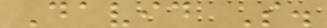David S.
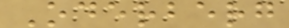Oderberg
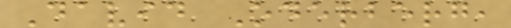David Oderberg,
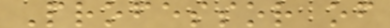Professor of
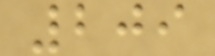209
